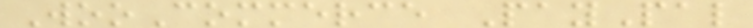WooCommerce PayPal
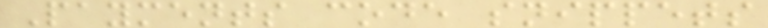Payments code snippets
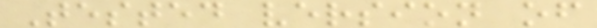Tested version of
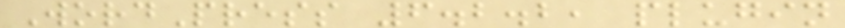WordPress 6.2.2, plugin
